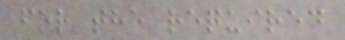for the required
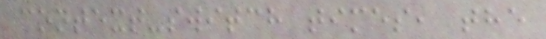context-switch times, the
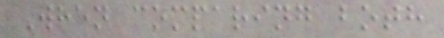When comparing both
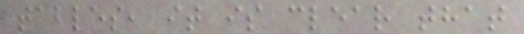tables, it is clear that
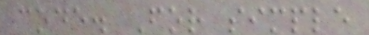code. For simple
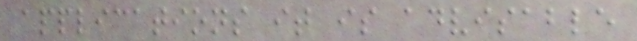applications it is advisable
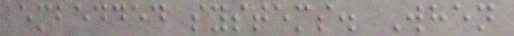embedded systems. When
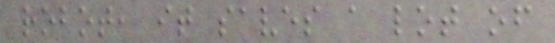robot, it saves a lot of
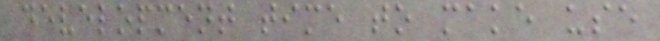development time to make use
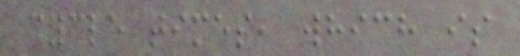cycle times, which is
